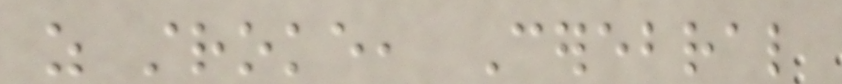as stroke, Cerebral
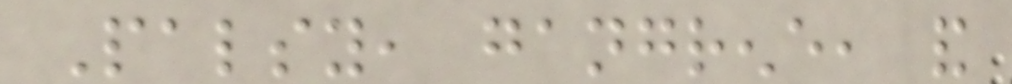Palsy, gangrene, and
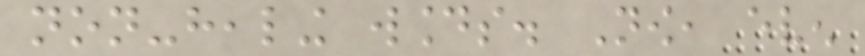non-healing wounds. Now, even
